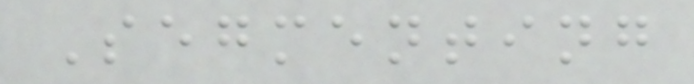Segmenting
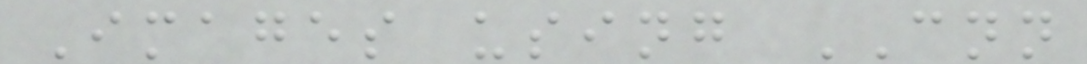Images using CNN
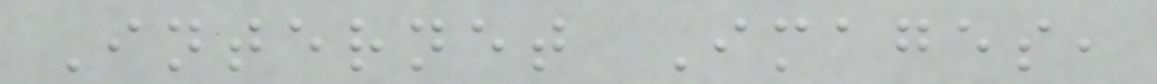Internet Images,
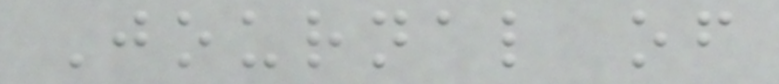Journal of
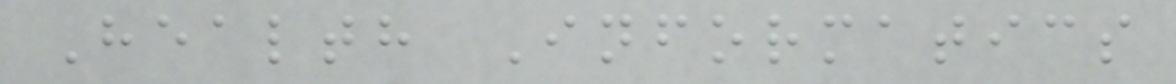Health Informatics
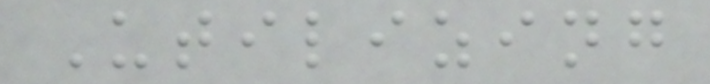Utilizing
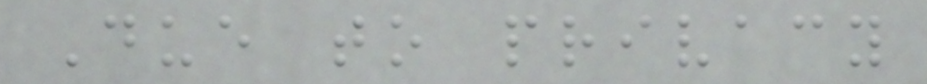Due to privacy
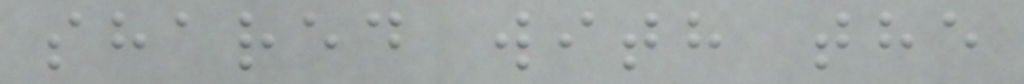shared with the
